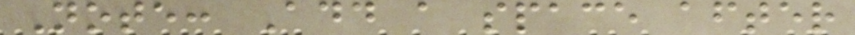Note: Add a space after
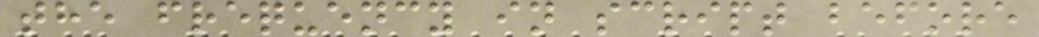the frequency in script before
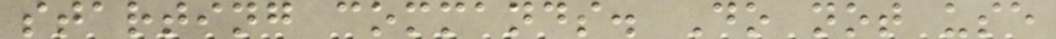starting commands. Do not use
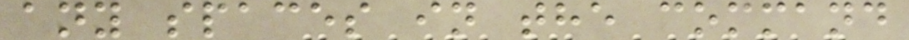any spaces in the command
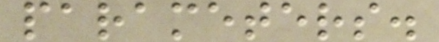parameters.
